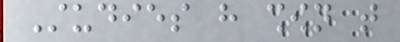Studies have shown that
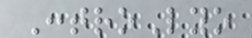ControLyo
